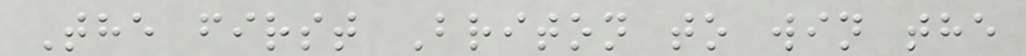The first Briton to win the
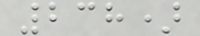238)
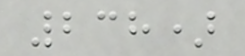238)
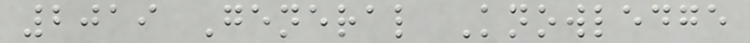2019 General Knowledge
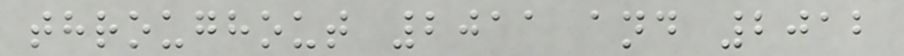throughout 2011 and 2012
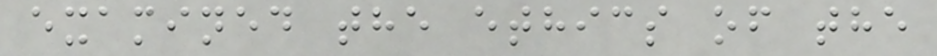examined the ethics of the
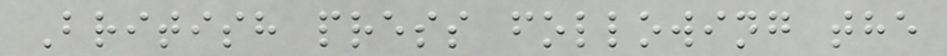British press following the
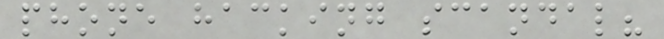phone hacking scandal?
